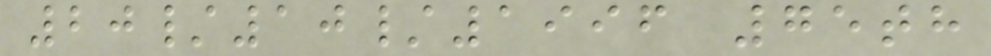20/10/1996 75th
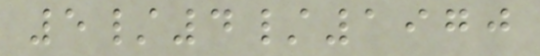5/4/1970
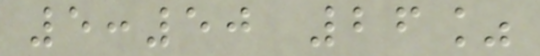5:50 26%
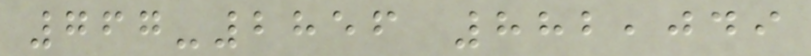767-2856 882,049
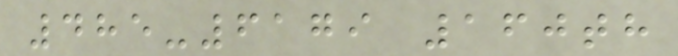485-6179 160th
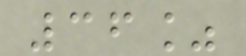36%
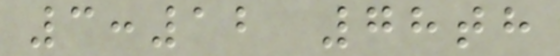3:12 78th
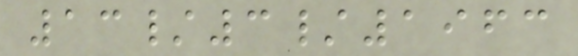13/3/1963
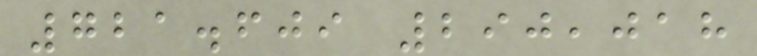721.609 290,018
